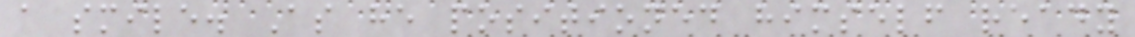a smile. As he positioned himself ready
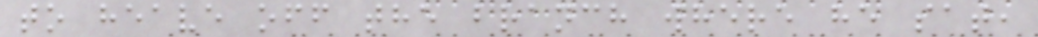to heave off the branch where he sat,
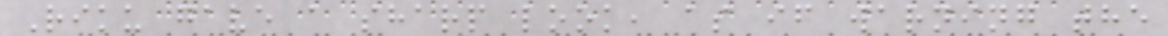Riku gave a sharp look, as if warning the
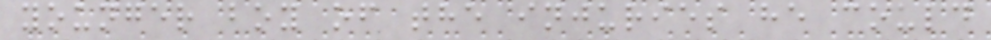younger boy of the injuries he could
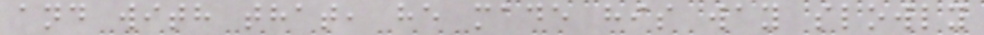and with that, he made his way slowly
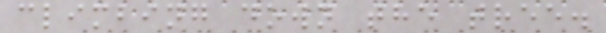climbing down the tree.
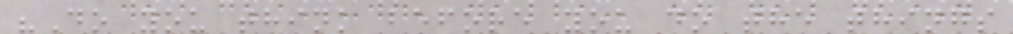"Do you think before you do the things
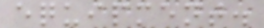equipment.
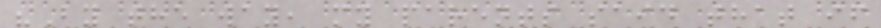"By the way, my parents said that if
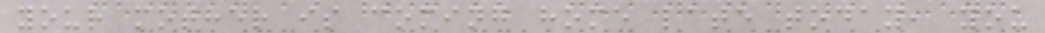your mother is coming home late today, you
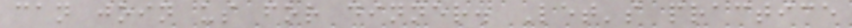can join us for dinner. Let's practice
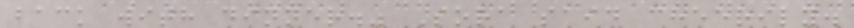back with dinner." Sora said cheerily.
